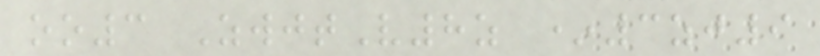oo3 ZwjtV8z *3zj9
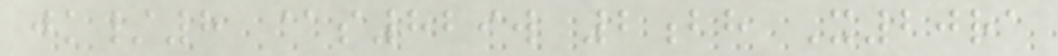jk/8 @s829w 2bh X20ra
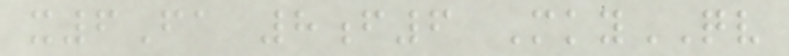x6Fa 8f6 MkyQV
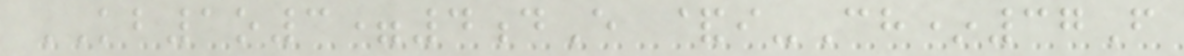KB1o3=4dE &i-Ch*37F
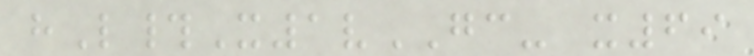hL#X1vGC- x69
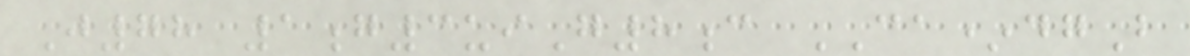J78 1g3uiG8c CA*dgB
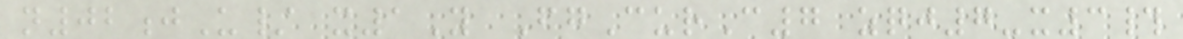n02jU/ x1Y FgCurC7 zqj7-x3#
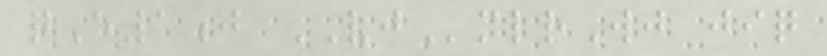qE1j VJmlrWj jiq
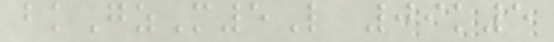bkGzM5L 09k5
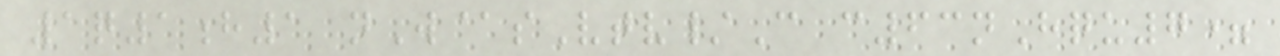1q1h1 nW@sVtv/C c63nHqu7=
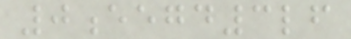0eegd3lf
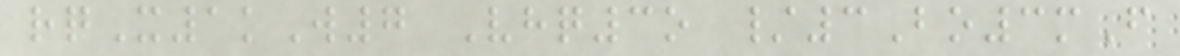rqX1kW7 Vhq3o /3Bo3mF
